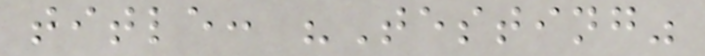title: "Testing"
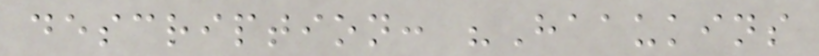description: "Haaukins
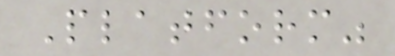Platform"
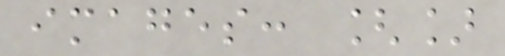images: []
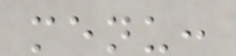menu:
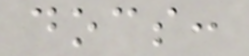docs:
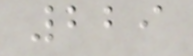229
